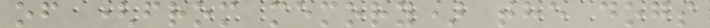of (from memory) the dogs
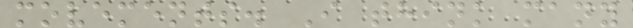movements. I think many
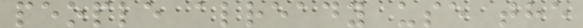people already use the
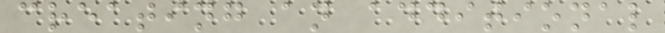creating an additional
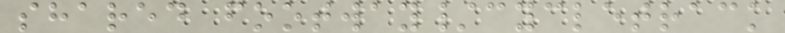shared footway/cycletrack
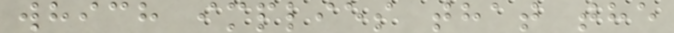which implies that the
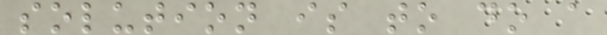solution is to do a
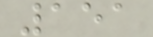151
